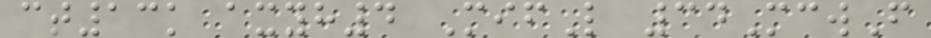ct13k axyh4 MifL 34McwF
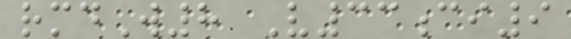rmdW8 V33ci9
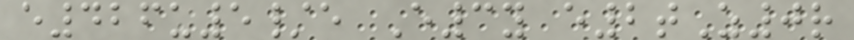e426u5/e E3y e2tZ0r
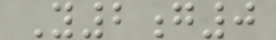Y2g0
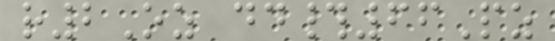r2Oz dd#66Pz
